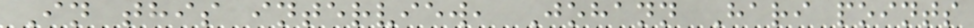In this interview, Johann Hari points
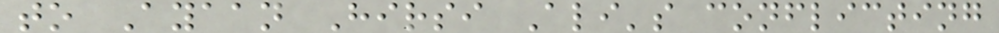to Ayaan Hirsi Ali's conflicting
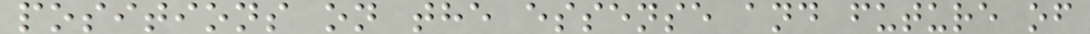positions on the essense and future of
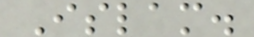Islam.
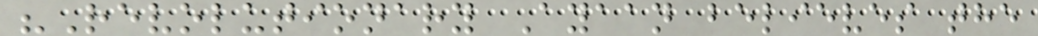"Revolutionary Ayaan believes the
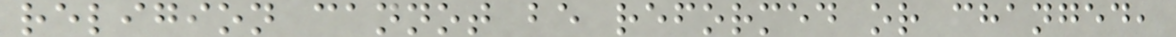religion cannot be reformed or changed,
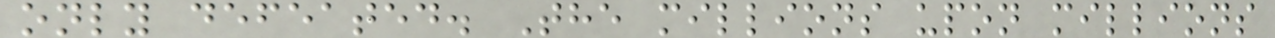only defeated. The millions upon millions
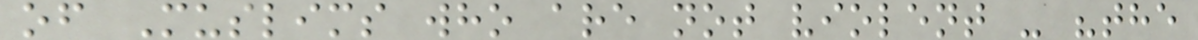of Muslims who are not violent - "the
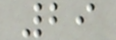29
